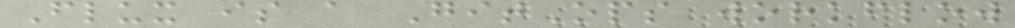Flux is a GitOps workflow
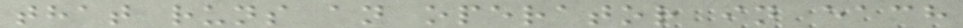that runs an operator in each
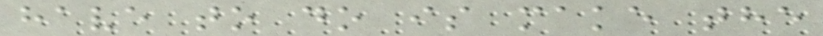have to do is make the
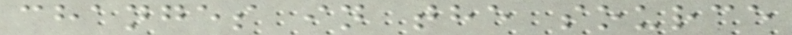changes in the source
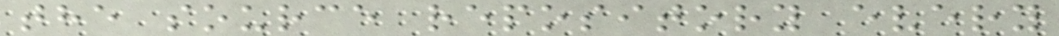the source repository every
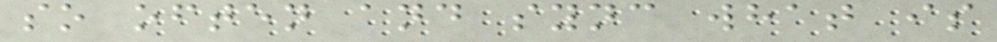so often and sync what is
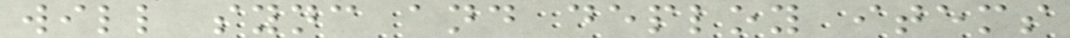will sync and deploy items
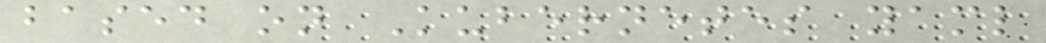based on Kubernetes yaml
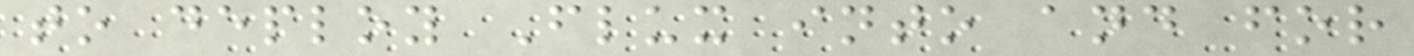to deploy Flux into and for
